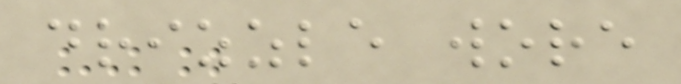drizzle wore
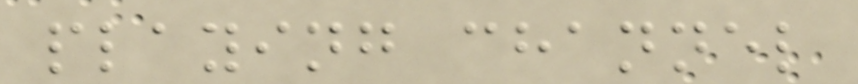playing channel
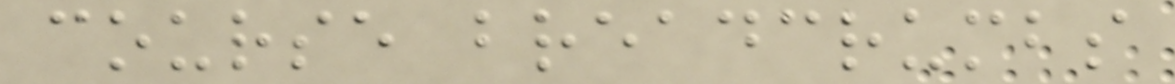course breadcrumbs
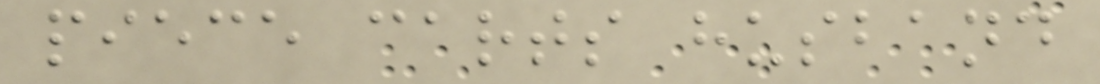piece carts husband
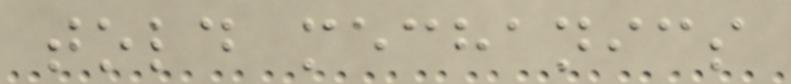told mechanics
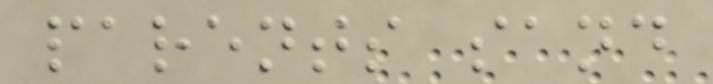parents sand
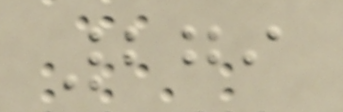279
